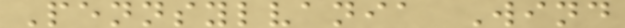Pennsylvania Wind
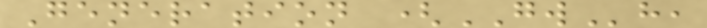Generation (GWh,
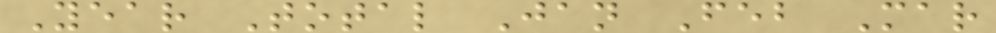Year Total Jan Feb Mar
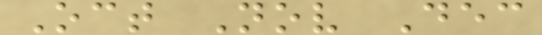Oct Nov Dec
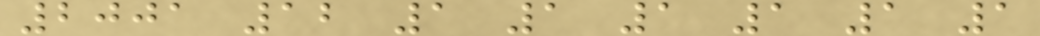2001 12 1 1 1 1 1 1
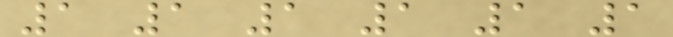1 1 1 1 1 1
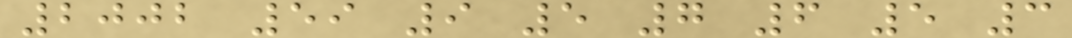2002 59 9 5 7 6 5 3
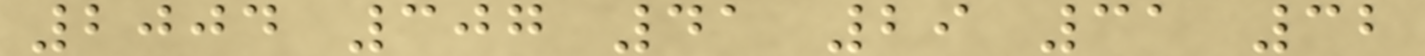2004 307 41 29 31 32
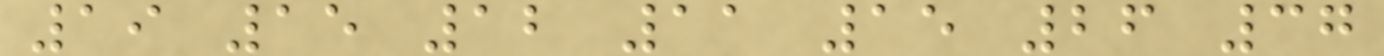19 15 12 11 15 26 37
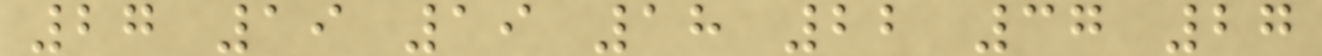27 19 19 18 22 37 27
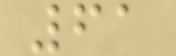61
